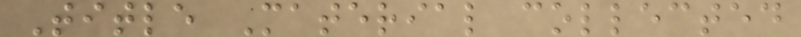Title Material collected
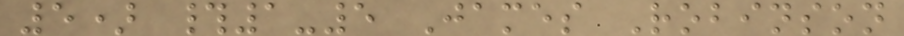5) #1-5 James Robinson
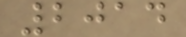2014
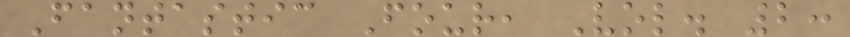Fantastic Four, Vol. 2:
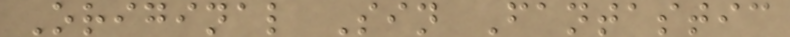Original Sin Fantastic
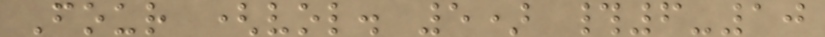Four (vol. 5) #6-10
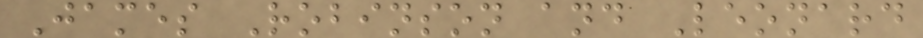James Robinson and Leonard
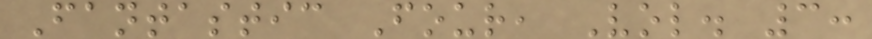Fantastic Four, Vol. 3:
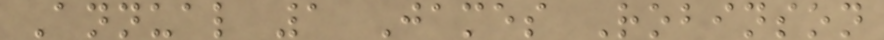Annual 1 James Robinson
